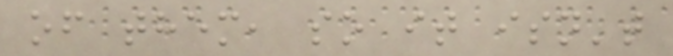of them, so it isn't
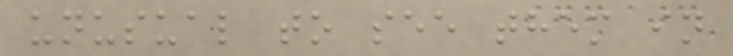unusual to see them in
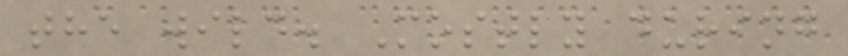the wild. Mostly during
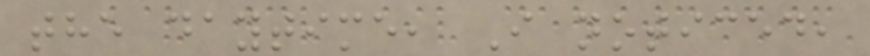the daytime, I noticed,
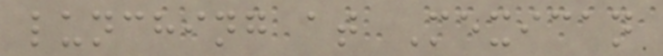lunching at Mexican
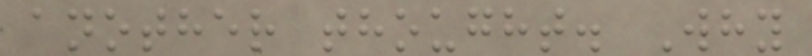another thought. Why
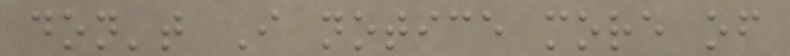don't I notice more of
